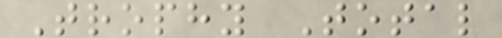Trophy Total
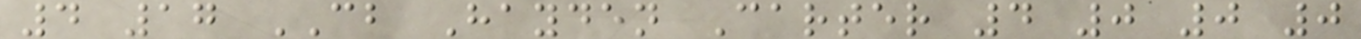4 17 CB Hayden Carter 4 0 0 0
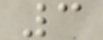3
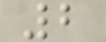2
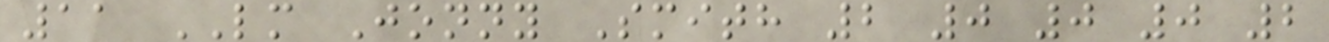11 LM Jonny Smith 2 0 0 0 2
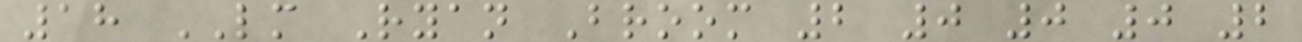18 LM Ryan Broom 2 0 0 0 2
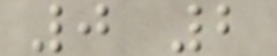0 2
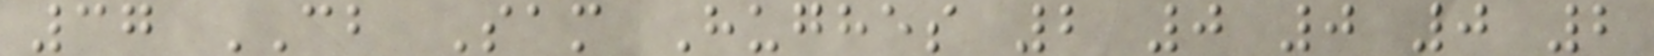37 CB Sam Hughes 2 0 0 0 2
